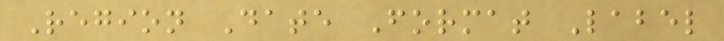Region Date Format Label
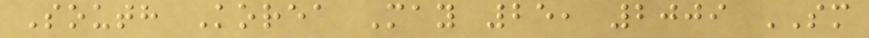South Korea May 25, 2009 SM
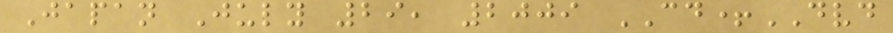Japan July 29, 2009 CD+DVD
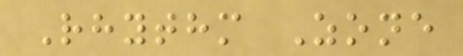Rhythm Zone
